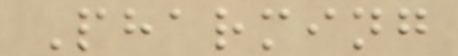Pharming
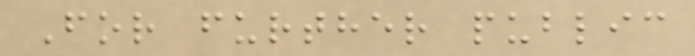For further public
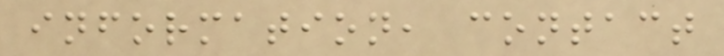information, contact
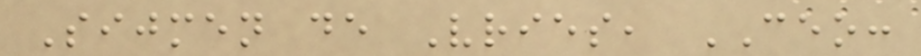Sijmen de Vries, CEO:
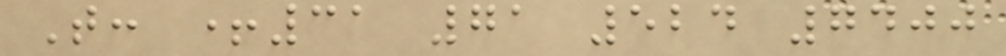T: +31 71 524 7400
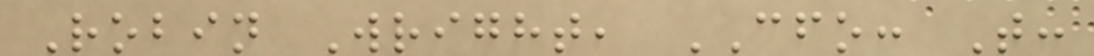Robin Wright, CFO: T:
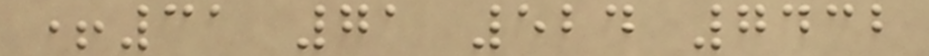+31 71 524 7432
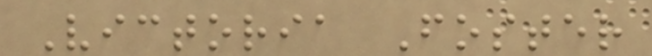Victoria Foster
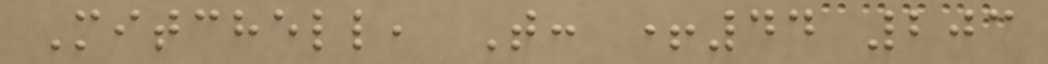Mitchell, T: +44 203
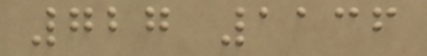727 1136
